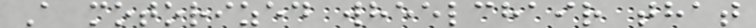A motorized wheelchair that
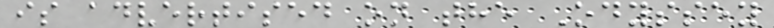is advertised on the Odyssey
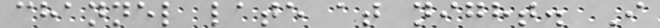channel late at night. I
